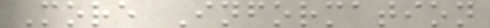More Information
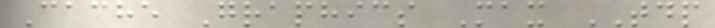Cache Graphics Max TDP
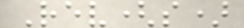Rev(s)
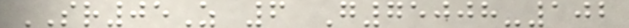SR05Z 6 G75008-102
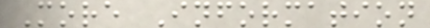More Information
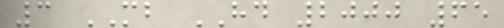3 MB HD 2000 65
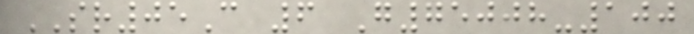SR05C 6 G75008-100
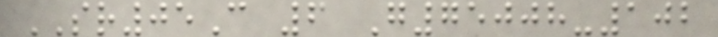SR05C 6 G75008-102
